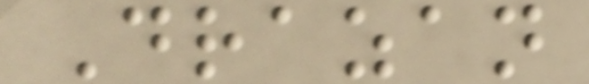Drazan
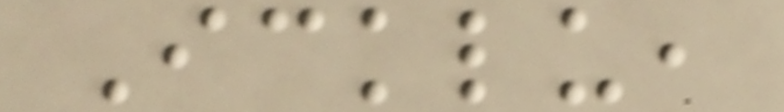Icklu,
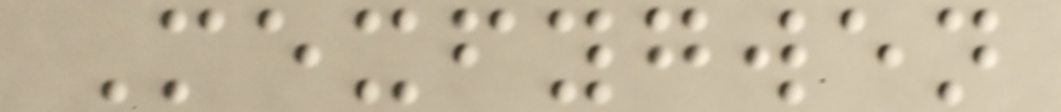Mexfygwen
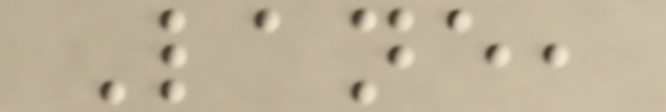Lane,
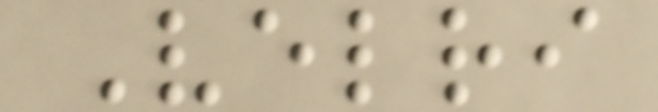Velri
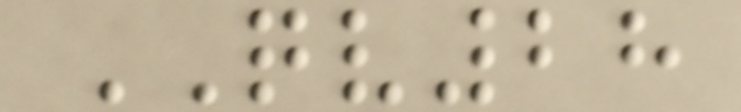QV28
